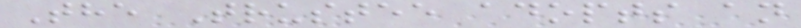The Trustee adopts an
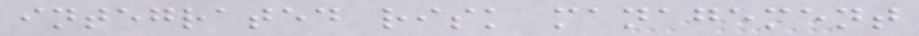integrated risk management
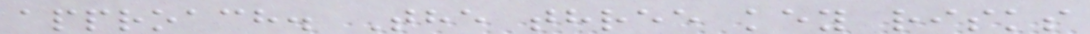approach. The three key risks
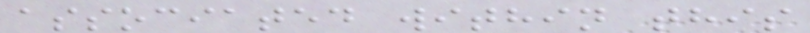associated within this
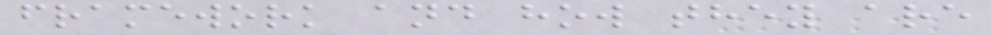framework and how they are
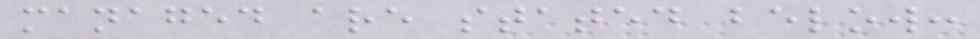managed are stated below:
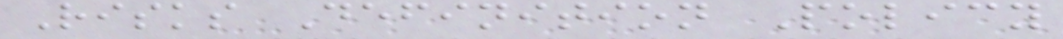Risks Definition Policy
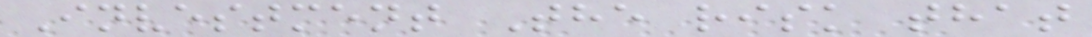Investment The risk that
